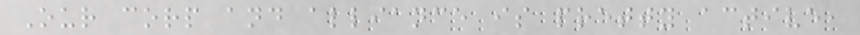Our corp and alliance is pretty active,
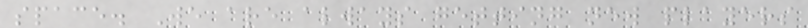space. We are always getting new players
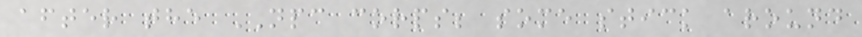after the NPC corps; some stick around
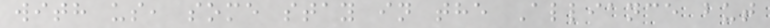with us, some stay in the Alliance but
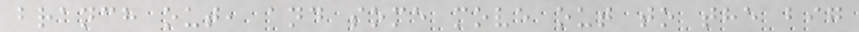branch out, and some move out to the big
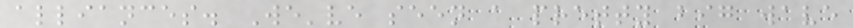alliances. We've seen a pretty big wave
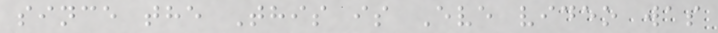since the This is Eve video was
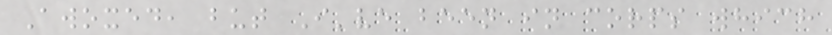Awoxed, but I've been in corps which
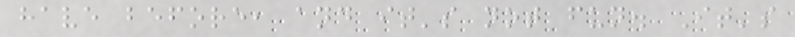have before, and it's not fun. It's
